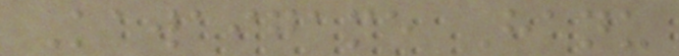Kawaigame Hanu
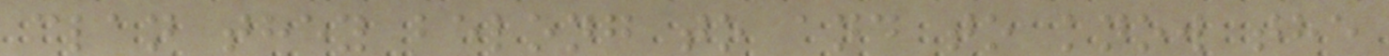clan they belong to and to know the
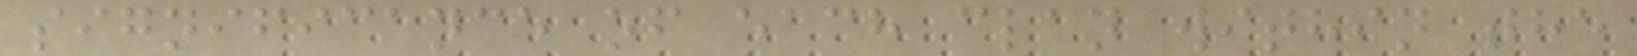significance of each clan within the
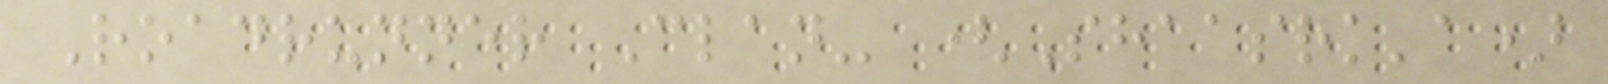Roadrunner Clan- (Shaasrk'a)
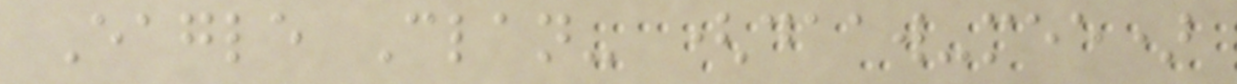Eagle Clan- (daaw-mee)
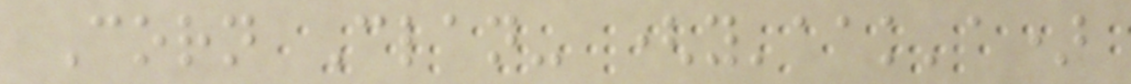Corn Clan- (y'aak'a)
